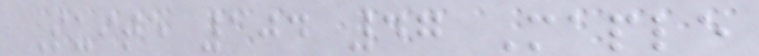Suite 104 47 Maple
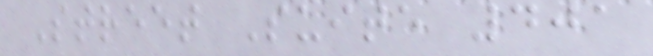Street Suite 401
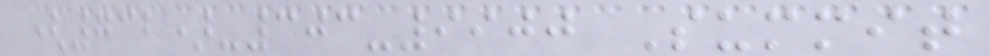(732)-303-9900 Summit
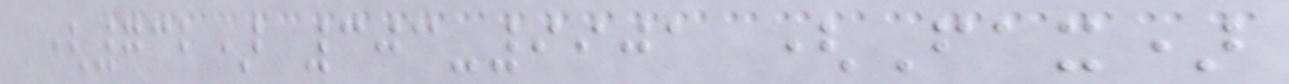(732) 303-9901 (Fax)
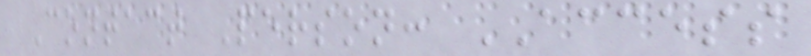Contact Person: ACCESS
